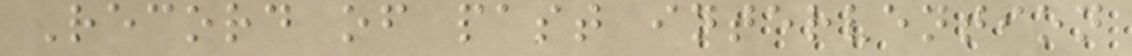Record of past intervention
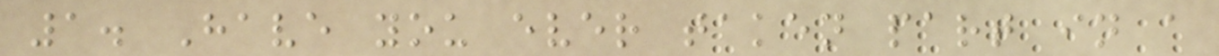1. Have you ever taken part in a
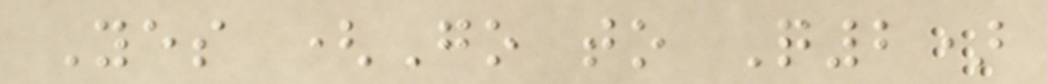Yes (Go to Q2)
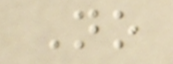No
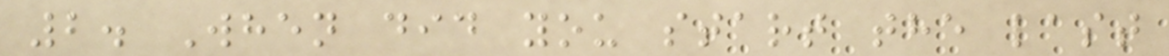2. When did you start the last
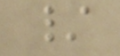/
